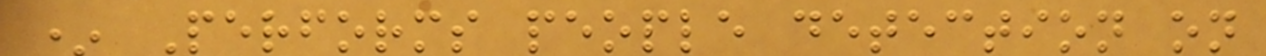* Performs people detection on
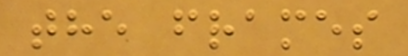the frames
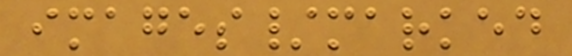images/marked
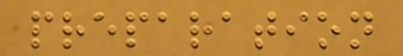preparation
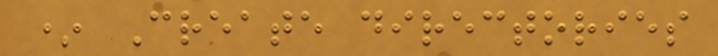* Create directories
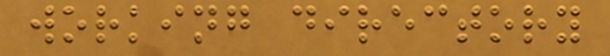working directory
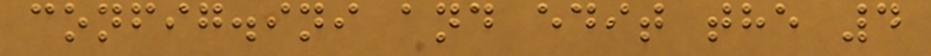config.ini and edit the 4
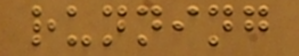running
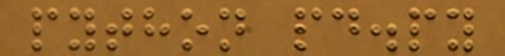python pd.py
